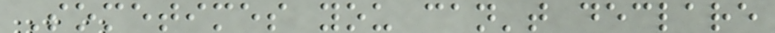Sometimes you can't declare
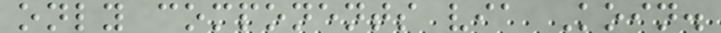only components via Koin.
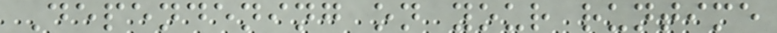Dependening on your runtime
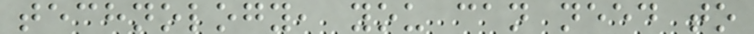technology, you can need to
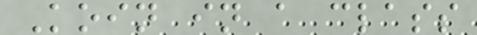Koin in a class
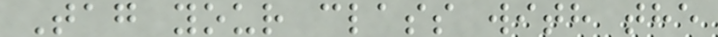Tag your class with the
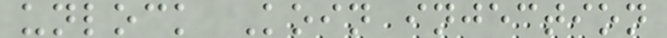unlock Koin injection
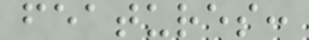features:
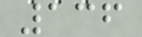136
